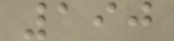190
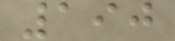190
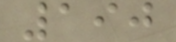190
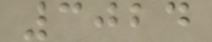3024
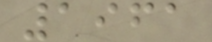1961
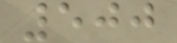500
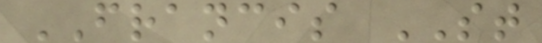FRANCIS ST
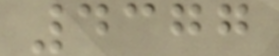4377
